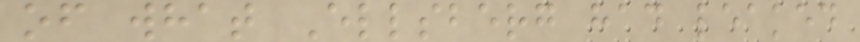of what Ellsberg had leaked
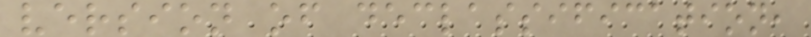version of declassification,
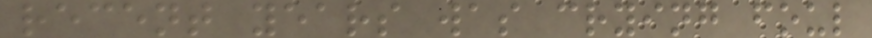recent years was crying foul
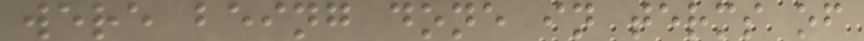were being done in terms of
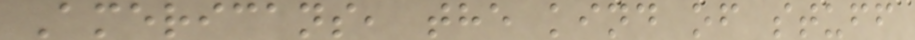Americans, the kind of stuff
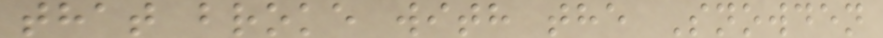that broke with the Snowden
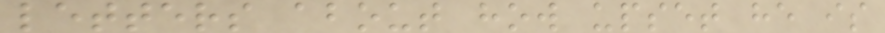letters about how upset he is
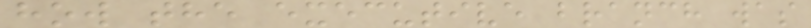how the executive branch was
